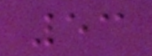53
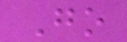Go
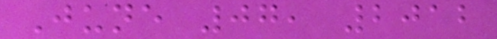June 07, 2012
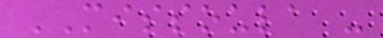MISSOULA -
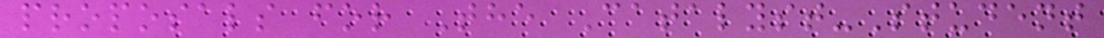proposals for The Catalyst-Student
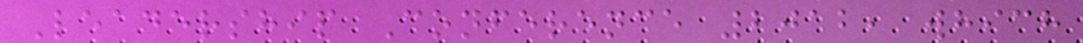Leadership Conference 2012, which
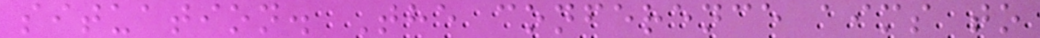situation. The conference aims to
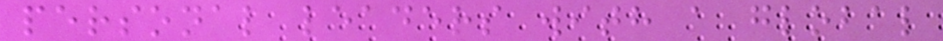personal leaders with a global
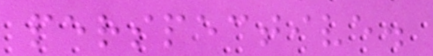perspective.
